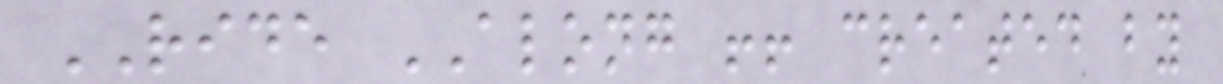RIDE ALONG !! created by
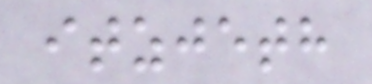itzjeth
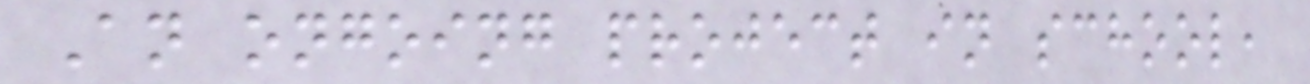An ongoing project in school,
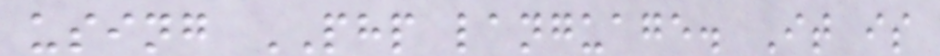using PHP language. It is
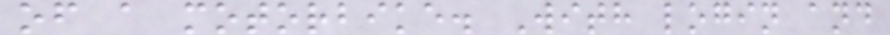of a motorbike. With login and
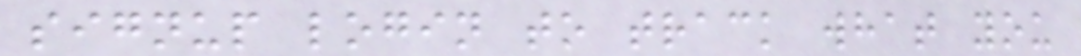signup login to track what you
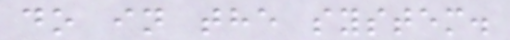do in the system.
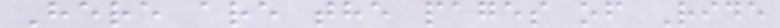Here are the pages of Ride
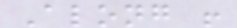Along !
